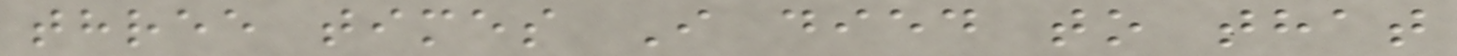three times I died to that
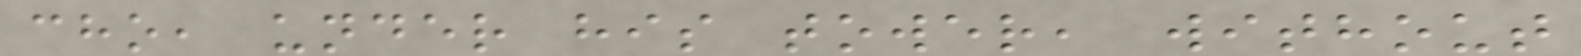cho, under his tower, without
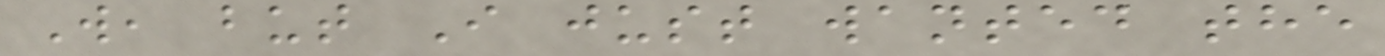W, but I just wanted the
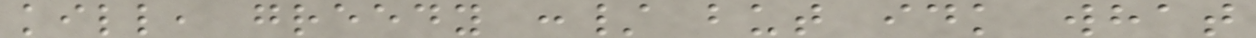kill, greedy :/ but idk what
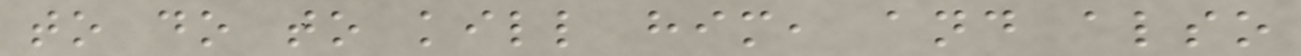to do to kill him, and also
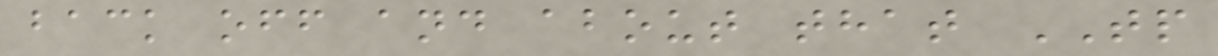back off and about that TP
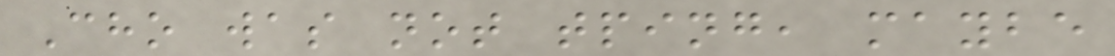Cho was not tping, maybe
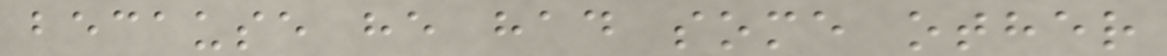because he had some other
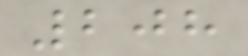208
